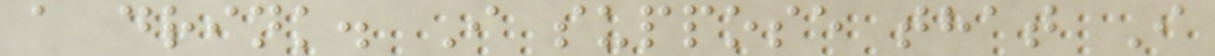a drink. I suppose that I
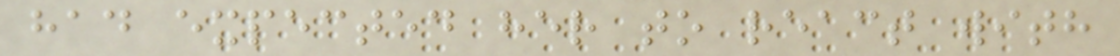had expected her to react with
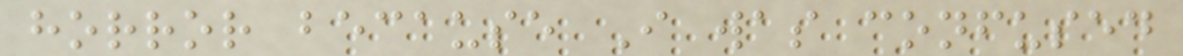horror because I was confused
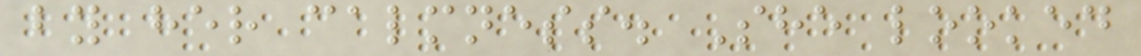by her calmness. She looked
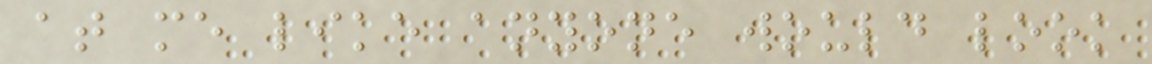at me like anyone would look
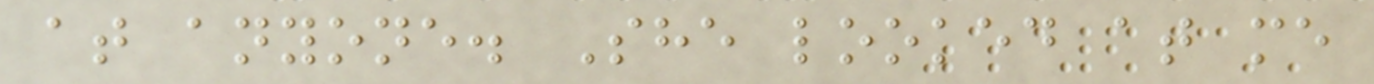at anyone. She looked at me
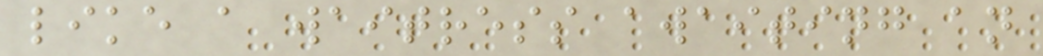like a waitress awaiting an
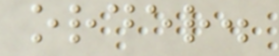order.
